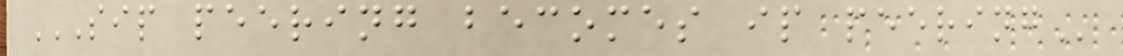SIP PEERING BECOMES IP PEERING
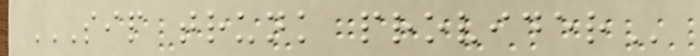SIP TRUNK PROVIDER
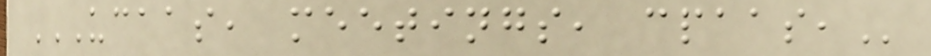UCAAS, MEETINGS, CPAAS,
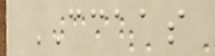CCAAS
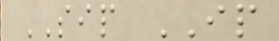SIP IP
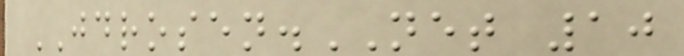JDROSEN.NET 10
